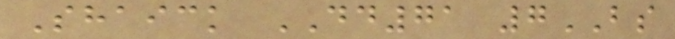Shaick DD71 7BS
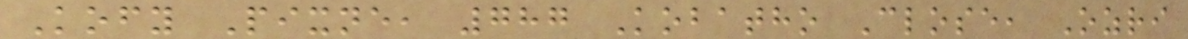Kofy Pixne, 787 Kobatho Close, Ozri
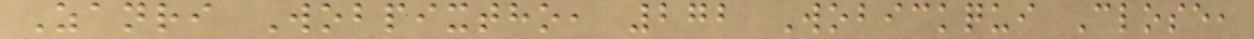Zanri Wobpixtho, 272 Wobickqui Close,
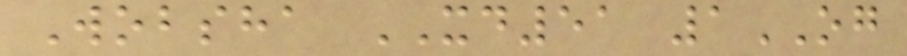Wobsha XD51 1OG
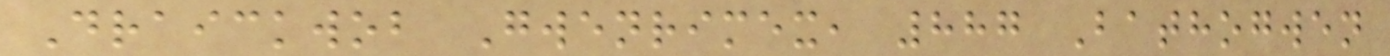Draickwob Gwenrimex, 887 Bathogwen
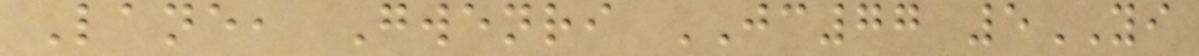Lane, Gwenri JC77 5YI
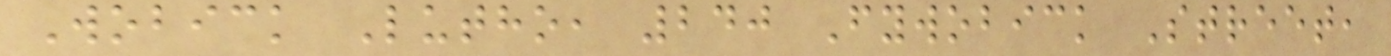Wobick Lutho, 240 Fywobick Street,
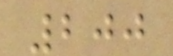200
